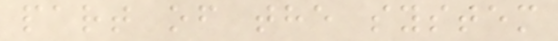part of the system
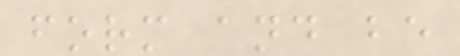form and be
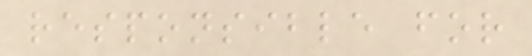responsible for
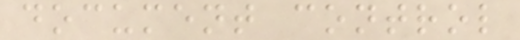document control
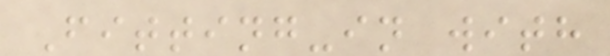Fitting-in with
